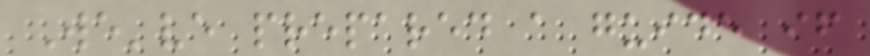We've prepared a guide if
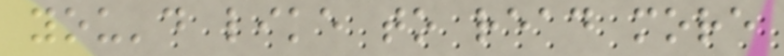you'd like to read more
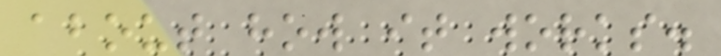about how it works.
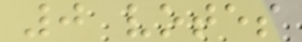0 votes
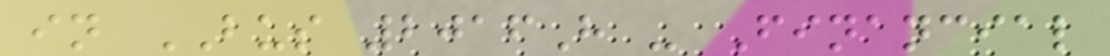in BUS 2016H - Financial
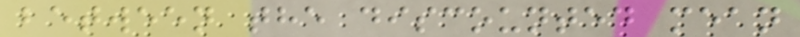between the discounted mean
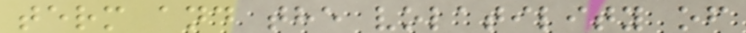term and the volatility of
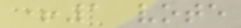+1 vote
